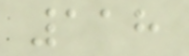118
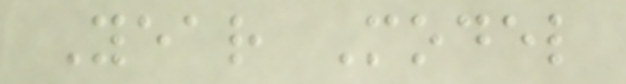Year Model
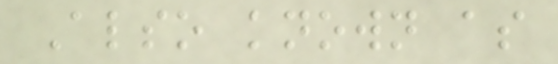Also known as
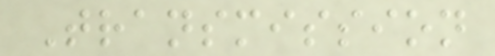Transmission
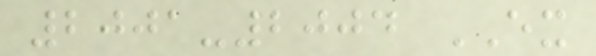2001-2004 EX
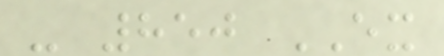- 850 EX
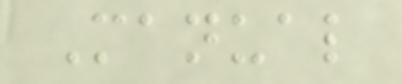Manual
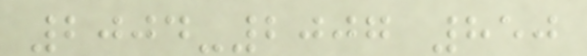2004-2007 850
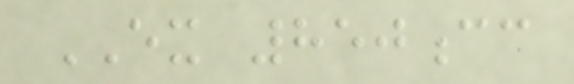EX 850cc
